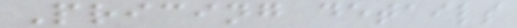Pricing details
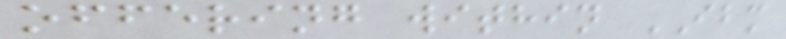offering within IBM
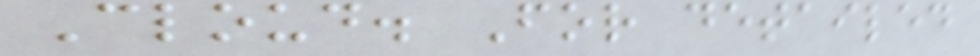Cloud. For detailed
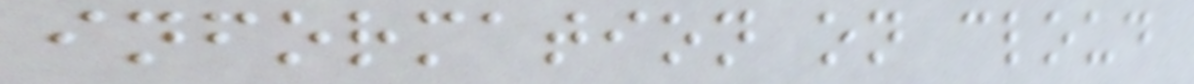information on cloud
